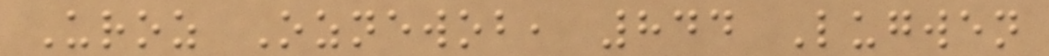Uroz Oznewob, 844 Lugwen
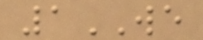1WE
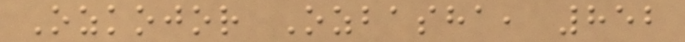Ozkojor Ozbasha, 852
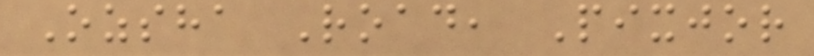Ozsha Road, Pixjor
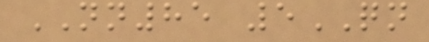NN85 5QN
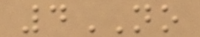4NO
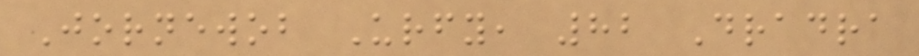Jornewob Urfy, 82 Dradra
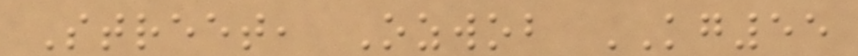Street, Ozwob KG55
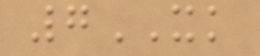7XK
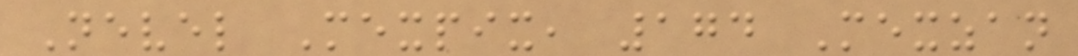Nevel Mexpix, 174 Mexzan
